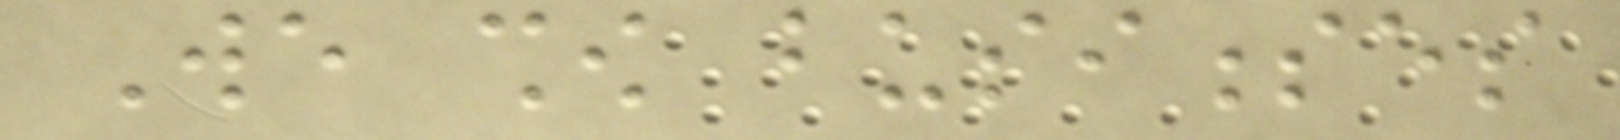We show businesses
